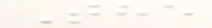The
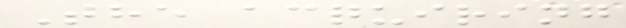The acquiring
